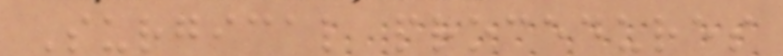Surgical procedures
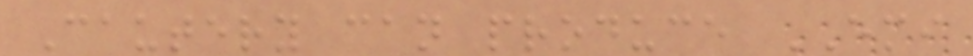Cautery can produce EMI
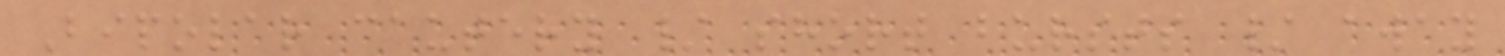Bipolar cautery / short bursts / away
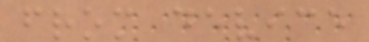from device
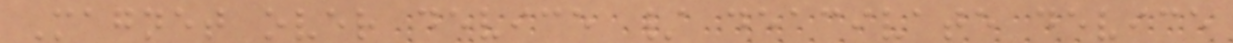Magnet over device / deacivate device
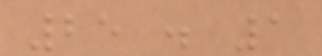25 . 1
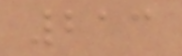213
